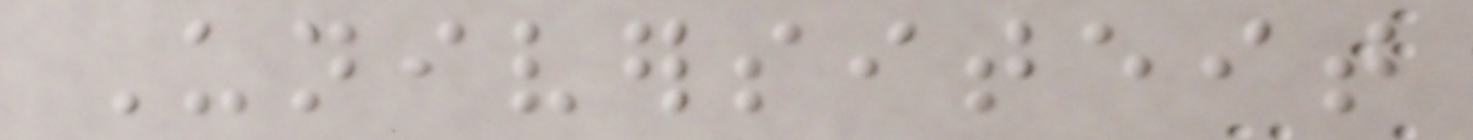Universiteit
